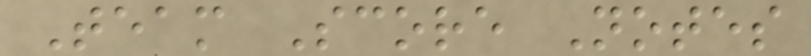Team Score Notes
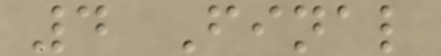4 Final
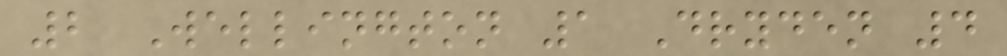2 Wellington 1 Dryden 4
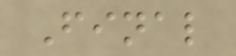Final
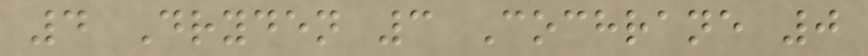4 Dryden 3 Cochrane 0
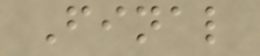Final
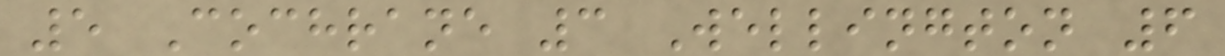5 Cochrane 3 Wellington 6
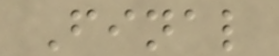Final
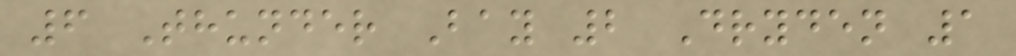6 Thunder Bay 2 Dryden 1
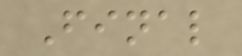Final
